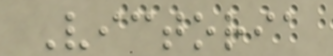Victoria
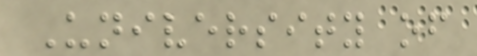University of
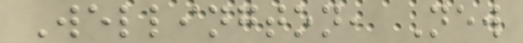Wellington, New
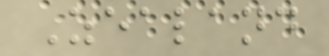Zealand
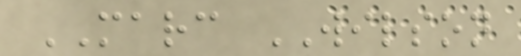MARC WILSON
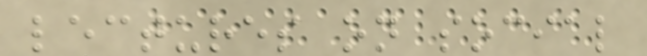lectures on social
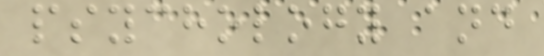psychology and
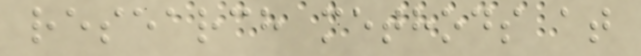research methods at
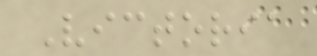Victoria
